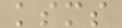ksms
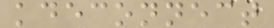kdeconnect
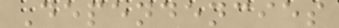Dependencies
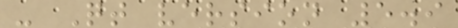- Qt version 5.9
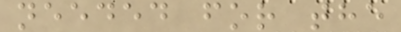needed for the
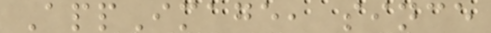AppImage, since
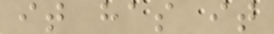it has it
